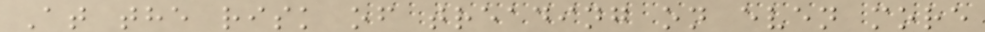At the risk of treading on even more
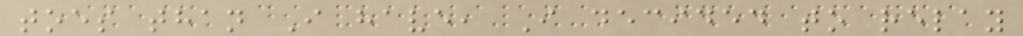toes than I have, I decided to relay
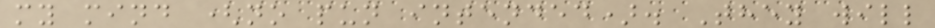my mind (no pun intended). They will
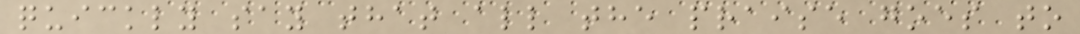quickly say that all the praise goes to
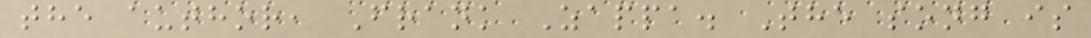the author, Frank Zappa. The song is
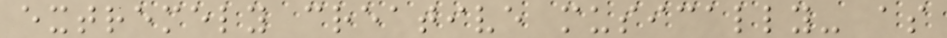extremely creative musically- as
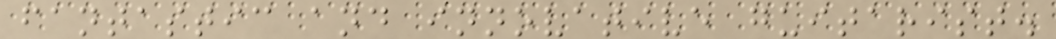fantastic and innovative guitarist.
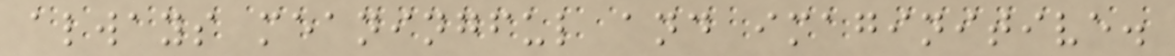always meaningful and imaginitive.
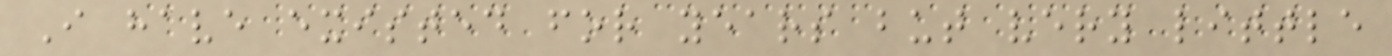I have existed for years but very little
